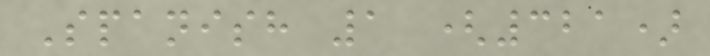Spanish 1 (321)
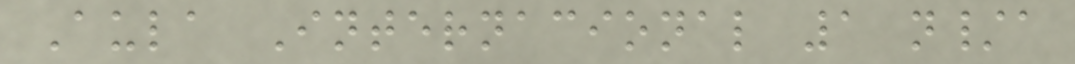Aula Internacional 1 n/a
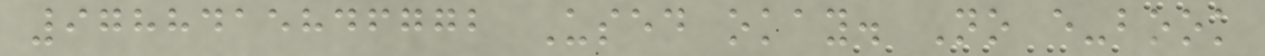9788415846772 Used okay. No e-book
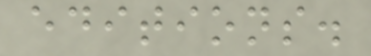editions.
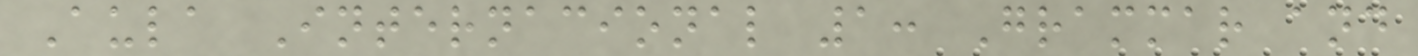Aula Internacional 1: Grammar and
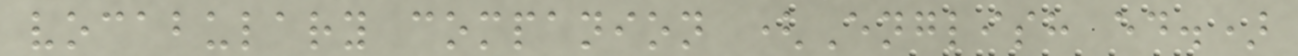vocabulary companion (English ed.)
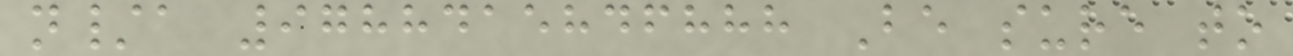n/a 9788415846888 Be sure to
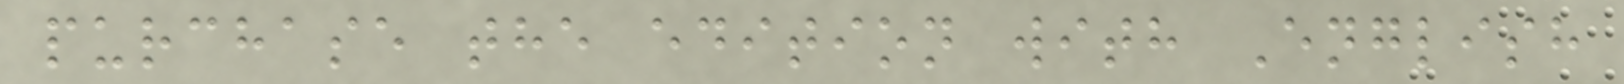purchase the edition with English
